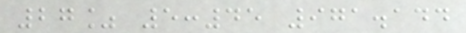27% 5:45 971.144
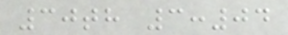30th 3:04
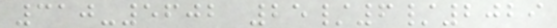310-5602 25/6/2029
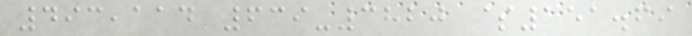493,114 639-3820 $151.69
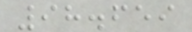98.659
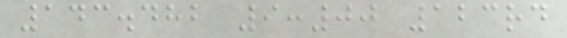143.482 9:00 123rd
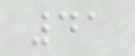41
